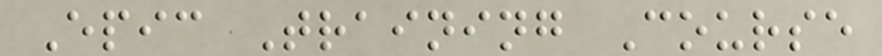Epic Training Course
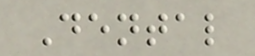Dental
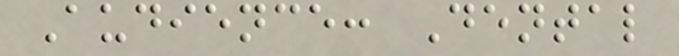Audience: Dental
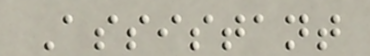Assistant
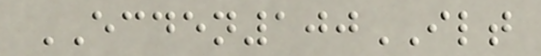ECDEN100ILT
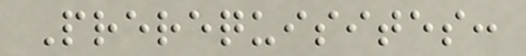Prerequisites:
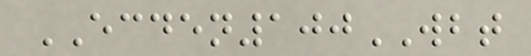ECDEN100WBT
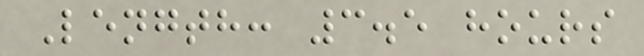Length: 3.5 hours
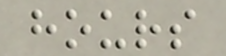hours
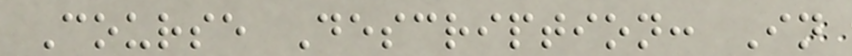Course Description: In
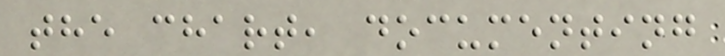the chart, documenting
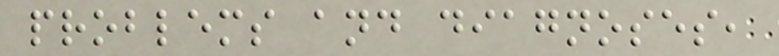problems and diagnoses,
